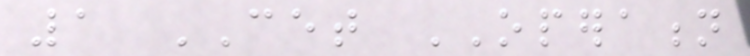1 CET OPERATION
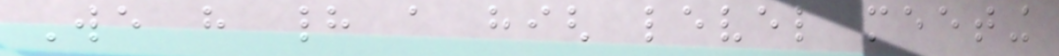We have had a high level meeting
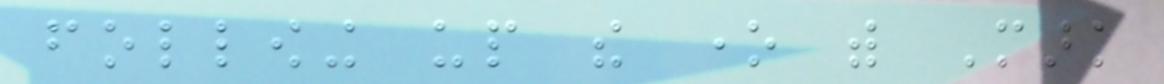following up the one with Mark
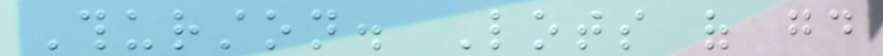Thurston. Lots of good
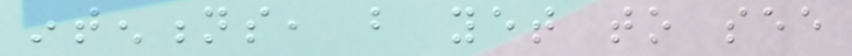intentions, but yet to see
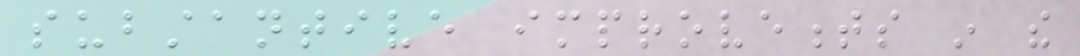substantive improvements in the
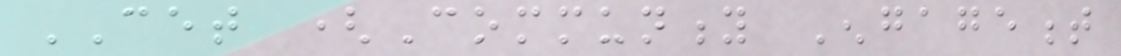CET (Community Engagement
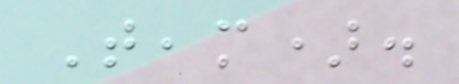Team).
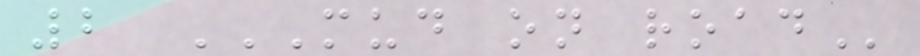2 MUD ON ROAD
